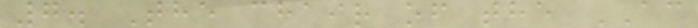7. The chair of the AC
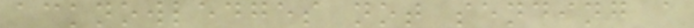acknowledges not sending a
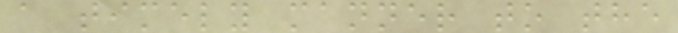a timely manner to the
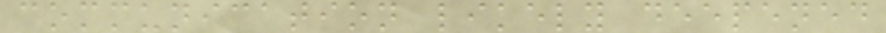communication likely deepened
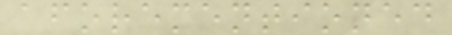aforementioned
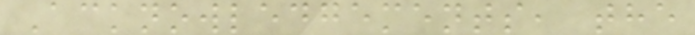Acknowledgements, the
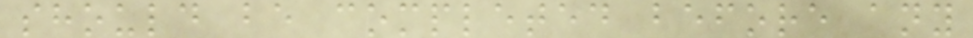should be completed before any
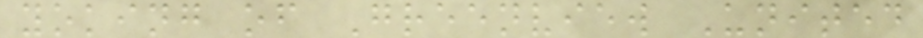yoking of Greenview United
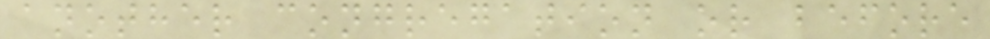another congregation or before
